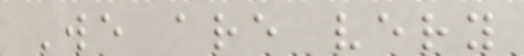We are very
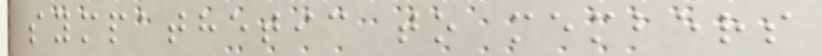sympathetic to members
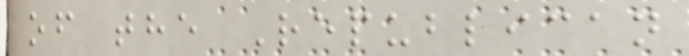of the Republican
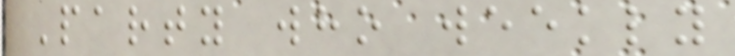Party who weekly
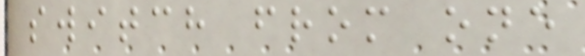switch from one
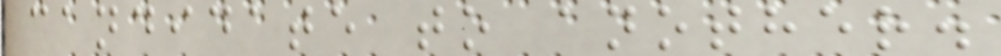candidate to another.
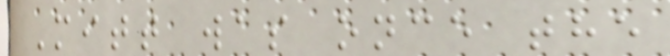Mitt was once the
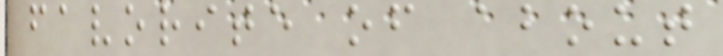favorite of about
